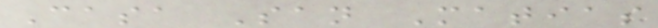Casa San Matias
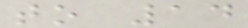to 14
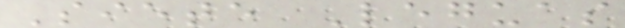Siete Leguas
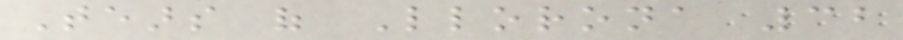Tears of Llorona 32
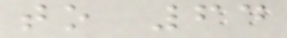to 64
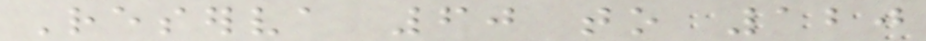Reserva 60 to 120
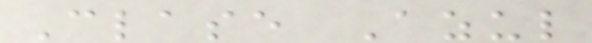Clase Azul
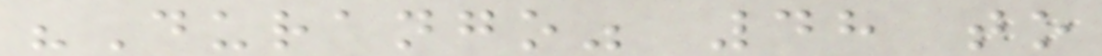"Durango" 48 to
